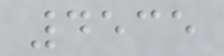4535
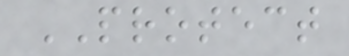PROTECT
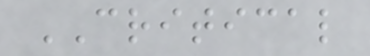CRITICAL
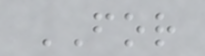FOR
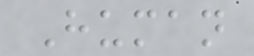Human
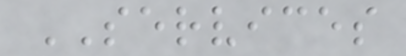SERVICES
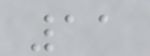11
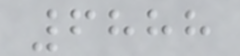6888
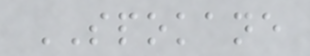SPOKANE
